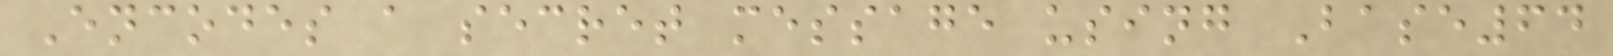Encodes a secret message using Base64
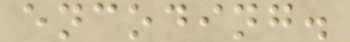encoding.
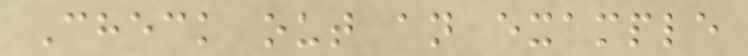Check out an example
